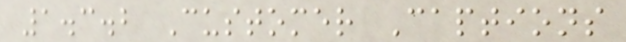1.3.2 Customer Captions
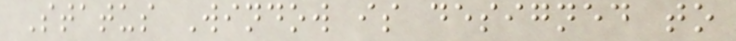Status Window is designed to
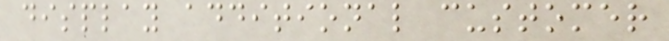display additional customer
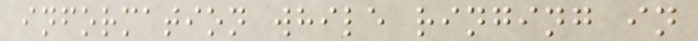information while ringing in
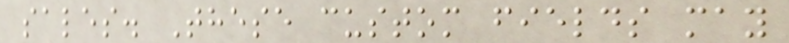sales. These custom fields may
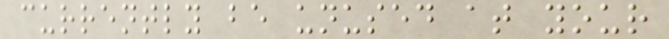currently be unused at your
